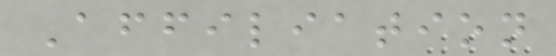Affiliation
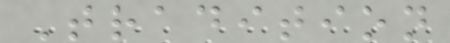Tradition
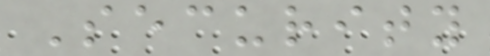Security
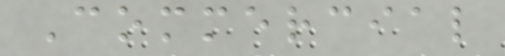Commercial
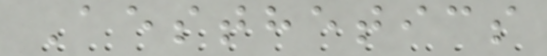Aesthetics
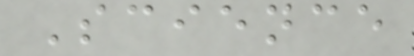Science
